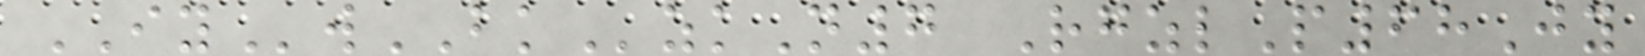IYwBKzkN7 RgzlP68Jy
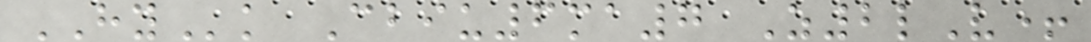HYk Cbiu6ma7 Z2lV+
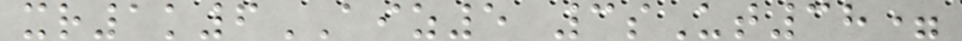xr1k6AIZ5 3sUt38=
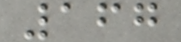167
